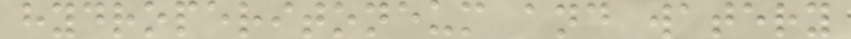hydroperitoneum and watery
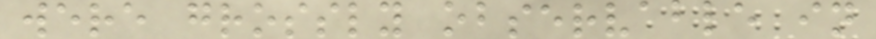were grossly observable in
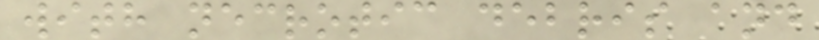with necrotic debris and
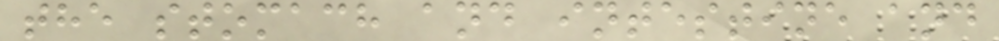the stomach and intestine and
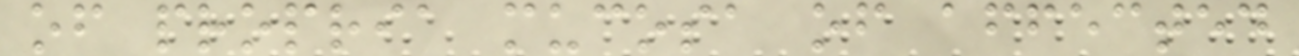of propria mucosa of affected
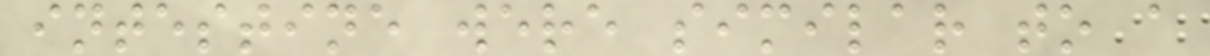intestine were similar to a
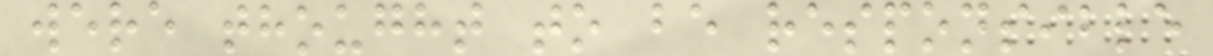were thought to be responsible
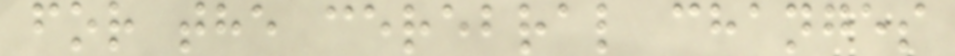for the cerebral changes
